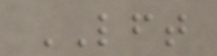LFT
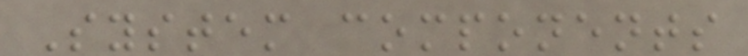System components
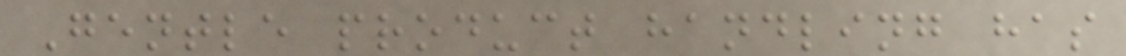Gentle product handling has
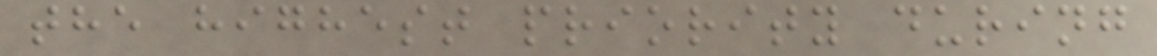the highest priority during
